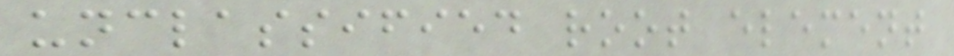unclassified root element
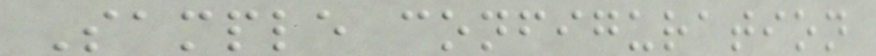Sample configuration
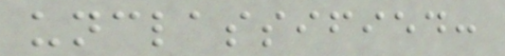unclassified:
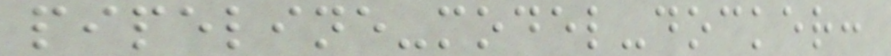pipeline-model-docker:
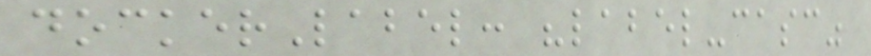dockerLabel: "label-casc"
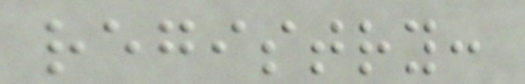registry:
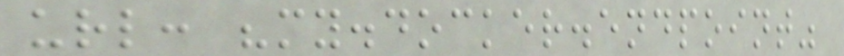url: "my.docker.endpoint"
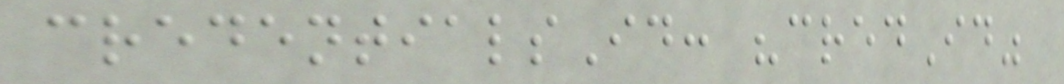credentialsId: "credId"
